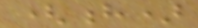(h)
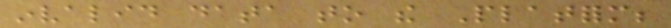invalid data to the Platform;
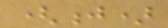(j)
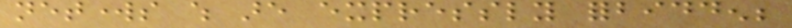networks which are expressly forbidden;
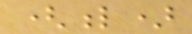(l)
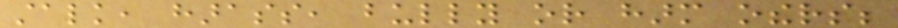stalk, harass, bully or harm others;
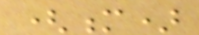(m)
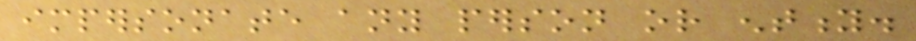impersonate any person or entity.
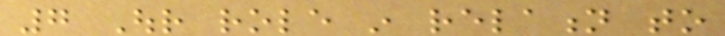7 Our role in relation to
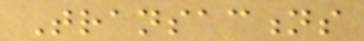Transactions
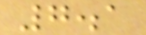7.1
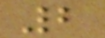2
